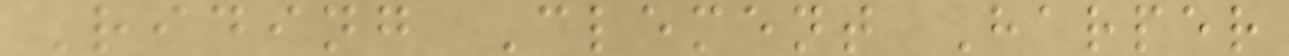Riding Clement Harper
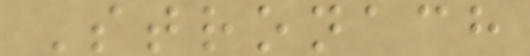Stronach
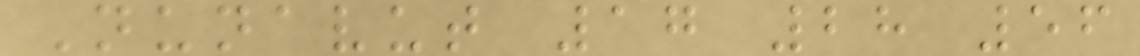Nunavut 17 28 56
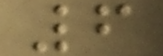6
